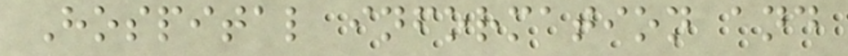Hospital information and
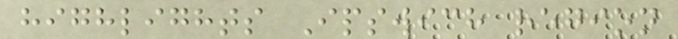highlights Ipswich region
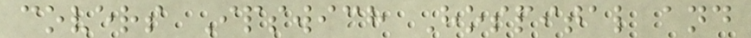covers Ipswich Hospital and
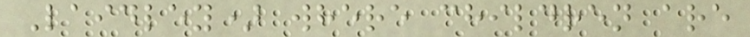Laidley) where children are
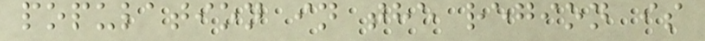population in the region is
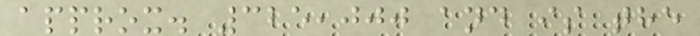approx. 325,000 and is the
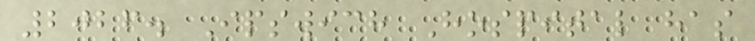2026. Ipswich Hospital has
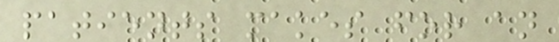patients makes for an
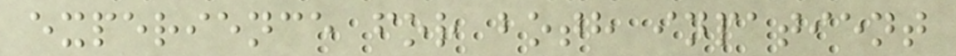experience for both inpatient
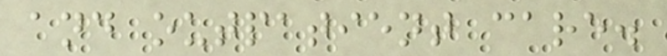and outpatient care.
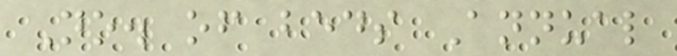No. of beds Annual
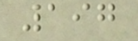197
